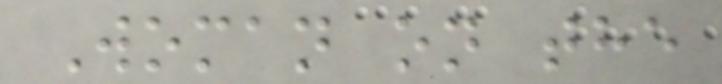Woman on the
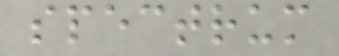spectrum
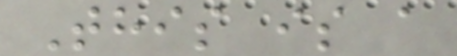This is a
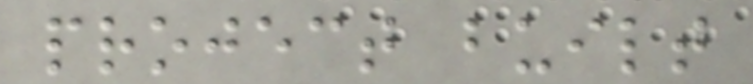project built
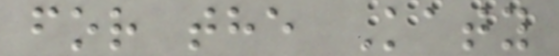for the Katy
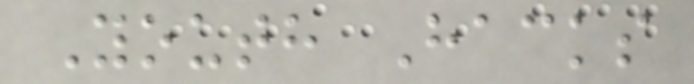Youth Hacks
